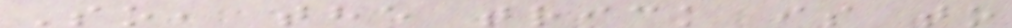So, the trick is to
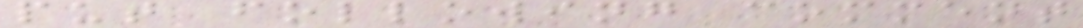put following comment
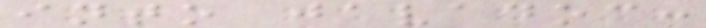into javadoc:
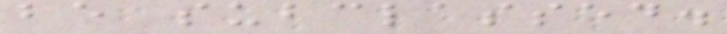be subclassed.
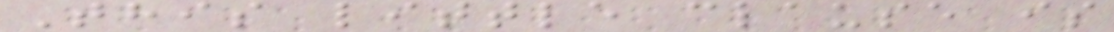This little clause is
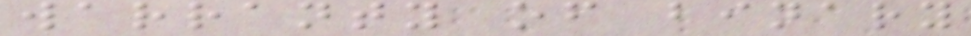warranty of binary
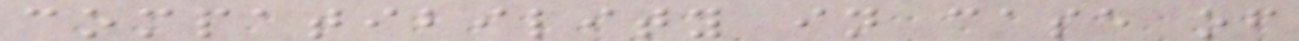compatibility in case of
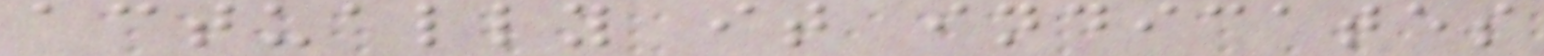actually it indicates
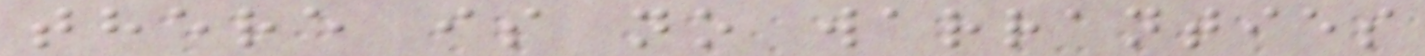there is no warranties
